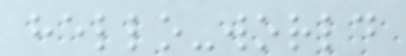hello-world
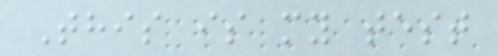This is my test
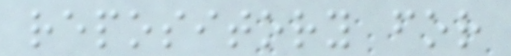repository for
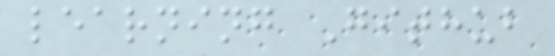learning Github
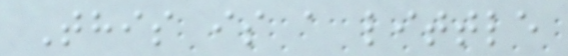This is a little
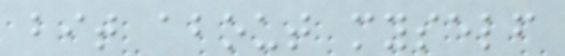bit about myself
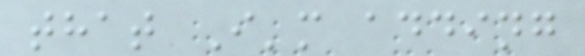that I'm adding
